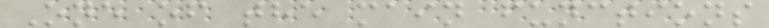One of the main functions
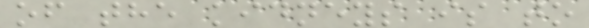of the kidneys is to
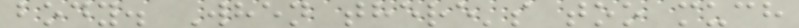body. When there's too much
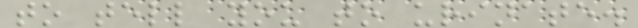to tell you to urinate.
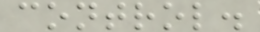control.
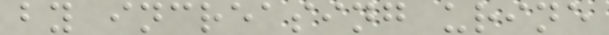by increasing urine
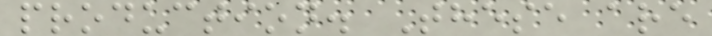production. These are
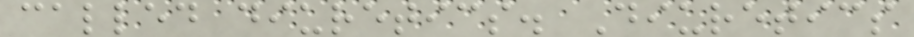called diuretics. Diuretics
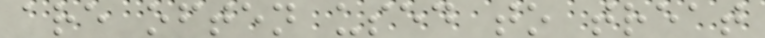are often used to treat
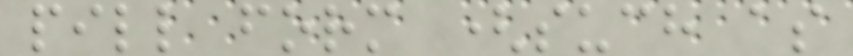pill form (such as
